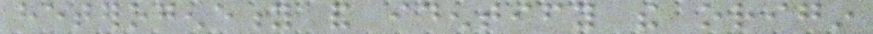heterogeneity and identify the origin
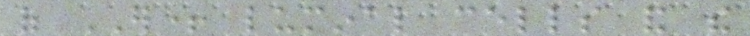of ER+ luminal cells and the
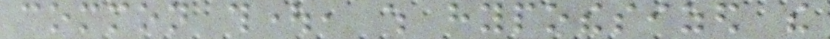common thought, which hypothesized the
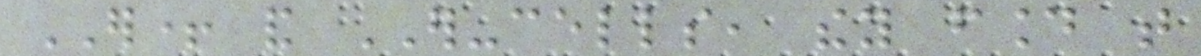ER+ and ER-cells, they found that
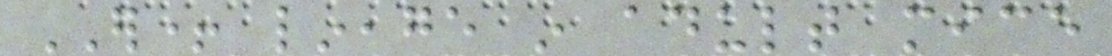ER+ lineage in adult mice
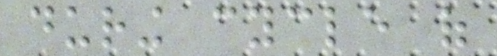during cycle of
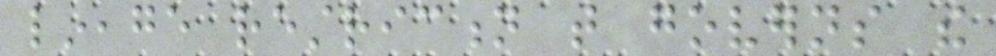lineage restriction that governs the
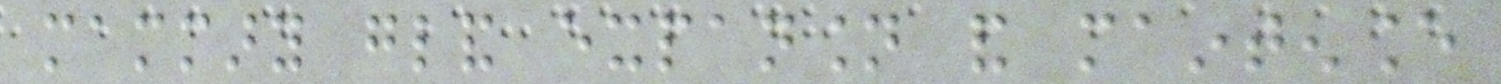mammary gland expansion and maintenance
